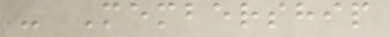- Membership
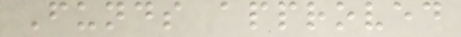Funds approved
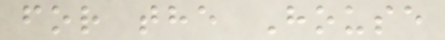for the House
